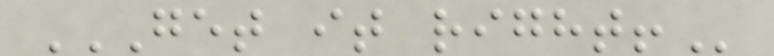GET IT RIGHT!
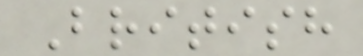British
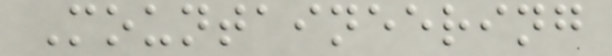Mountaineering
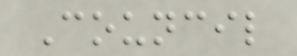Council
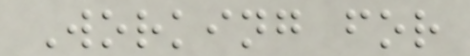Working for
